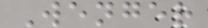Wenger
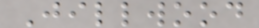Jillwood
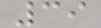39
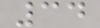34
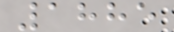1885
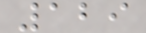129
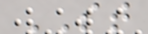ST
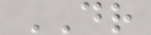DR
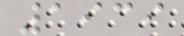1939
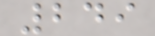249
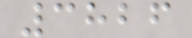3826
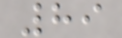89
